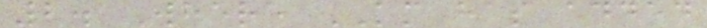2. Where KM has added
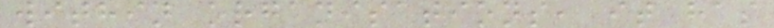within organisations, it has
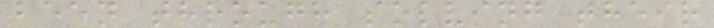been through solving their
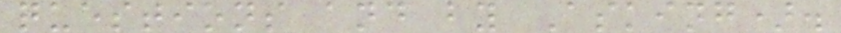questions and by Asking).
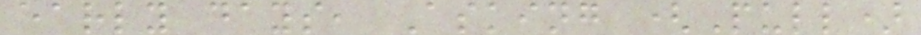early days, Asking (Pull)
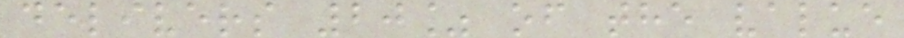delivers 20% of the value
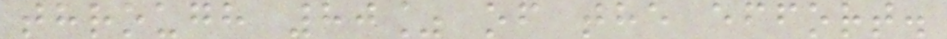through 80% of the effort.
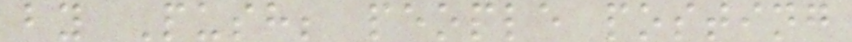by Push; people posting
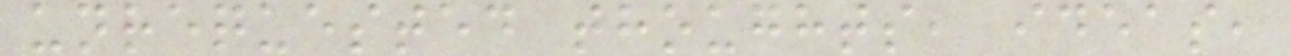unrequested thoughts, ideas,
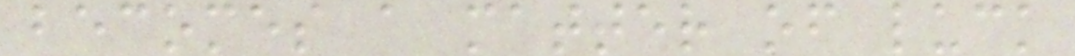becomes a matter of luck
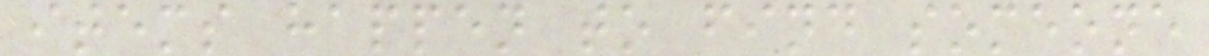items happen to find someone
